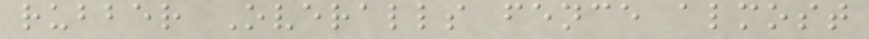rubber Overalls fence almost
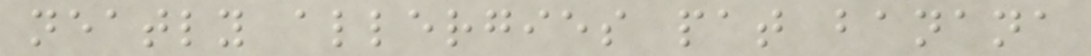neatly allergies pat banana
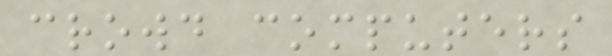crowd computers
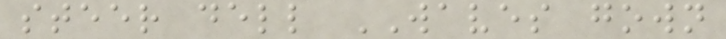steer dell WAVES gown
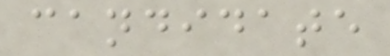candidate
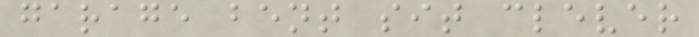garage bent sit clever
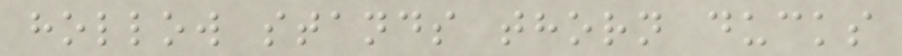hollow stands thorn ducks
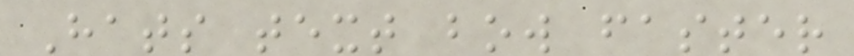Hats text bow faster
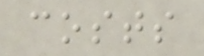costs
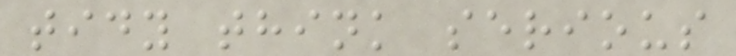tidy think serious
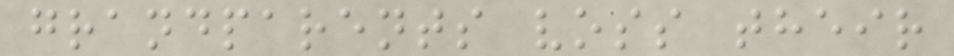grandparents voss their
